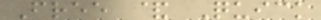Free & Quick
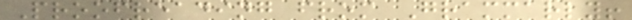Proofreading from Grammarly!
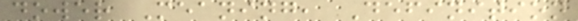dower Meaning, Definition
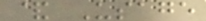& Usage
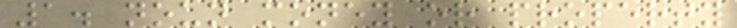1. noun money or property
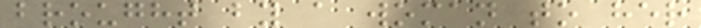brought by a woman to her
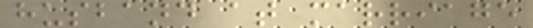husband at marriage
